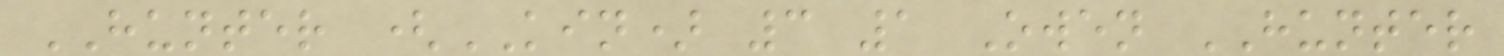HUNTER (KIN) 3 1 Owen HUNTER
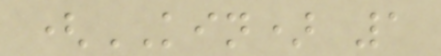(KIN) 1
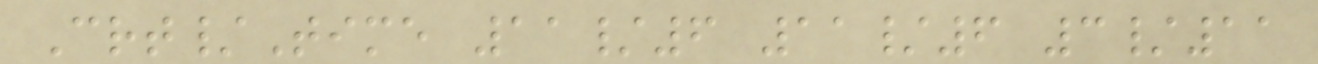Crt/Time 11/6 11/6 3/11
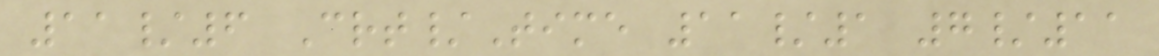11/6 Crt/Time 11/1 7/11
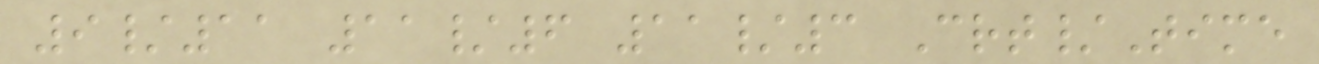9/11 11/6 11/3 Crt/Time
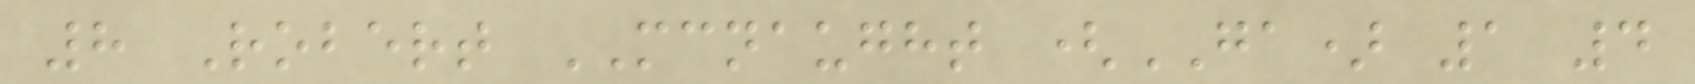8 Robert MCNAUGHT (GA) 1 4
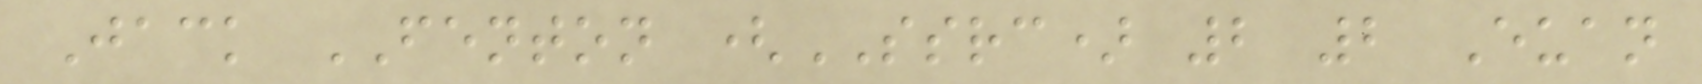Jack FENTON (SSRC) 2 2 Euan
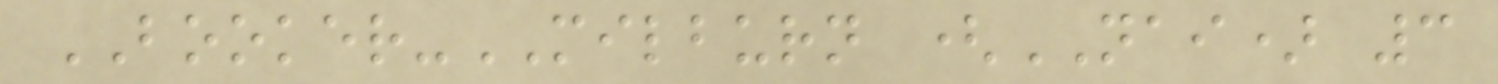BOOKER-MILBURN (NAI) 3
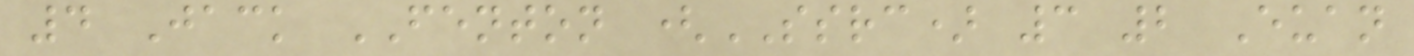4 Jack FENTON (SSRC) 3 2 Euan
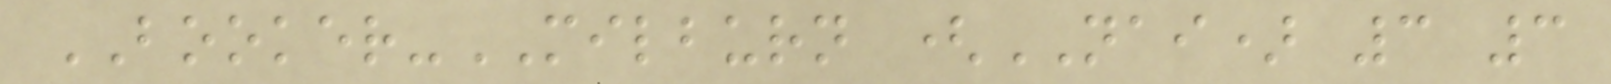BOOKER-MILBURN (NAI) 3 3
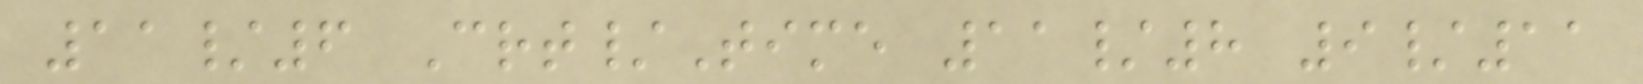11/6 Crt/Time 11/8 9/11
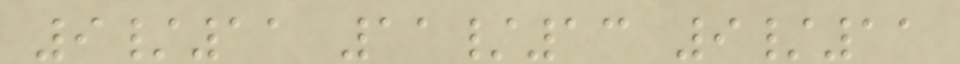9/11 11/13 9/11
